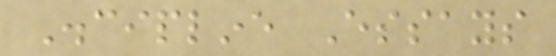Discipline Essays
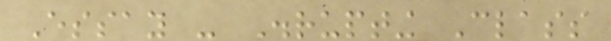Essay - Disrupting Class
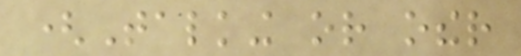(Talking or other
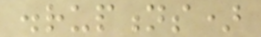disruptions)
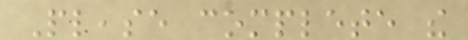Please complete the
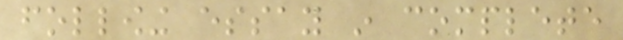following essay in complete
